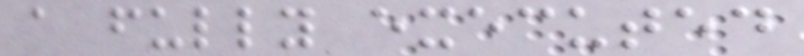a fully executed
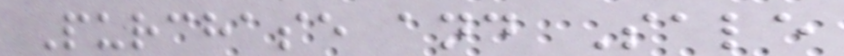Purchase and Sale
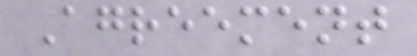Agreement
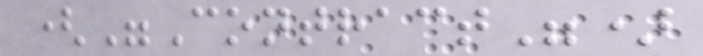("Contract")
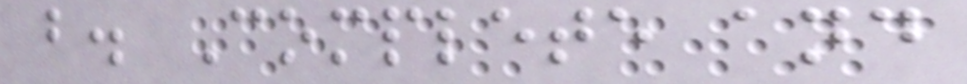b. Complete and
